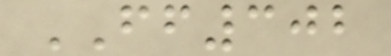FF302
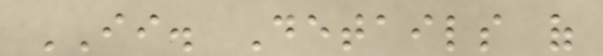II. Details of
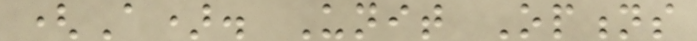(A). Unit Options
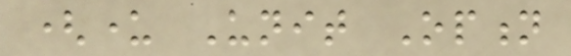(under Unit Option
